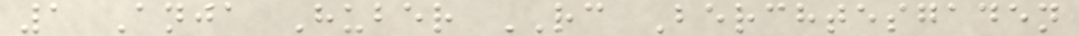1 Anja Huber RC Berchtesgaden
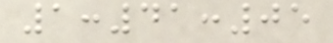1:41:05
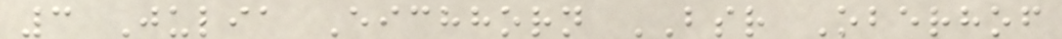3 Julia Eichhorn BSR Oberhof
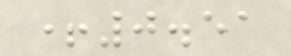+0.51
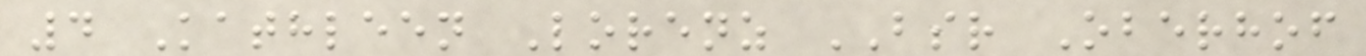4 Kathleen Lorenz BSR Oberhof
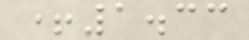+1.33
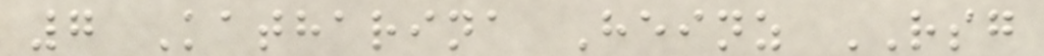7 Katharina Heinz RSG
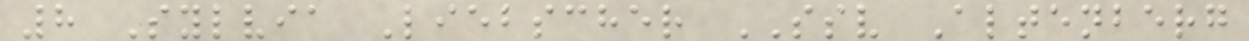8 Sylvia Liebscher SSV Altenberg
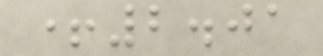+2.01
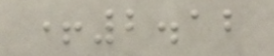+2.12
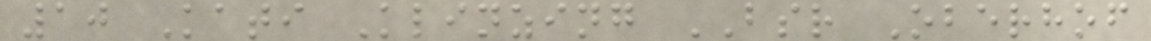10 Kati Klinzing BSR Oberhof
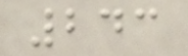243
